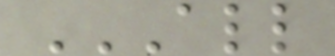ALL
